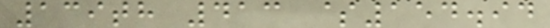139th 413 $154.94
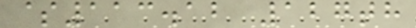$113.12 127th
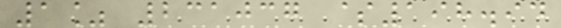1% 231037 $198.94
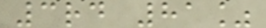3rd 81%
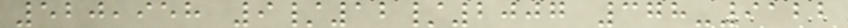520,958 9/12/2007 378-9122
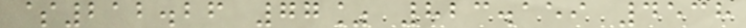$212.26 77% 823.159 4538
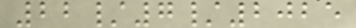22/7/2025
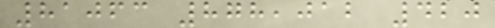81063 878,012 420
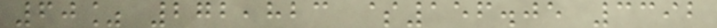60% 272,823 $156.05 3392
